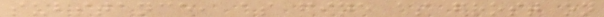substance, as fine as frost on
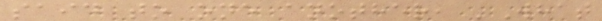said to one another, 'What
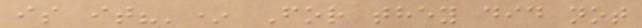is it?'* For they did not
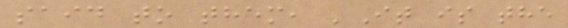said to them, 'It is the
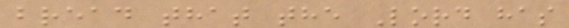bread that the Lord has
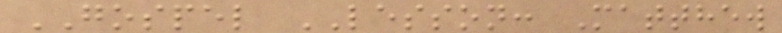GOSPEL LESSON: Matthew
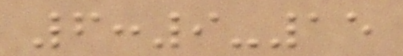6:9-15
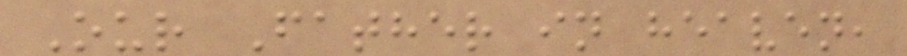Our Father in heaven,
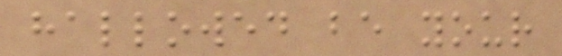hallowed be your
